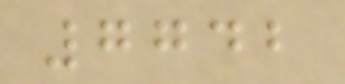7742
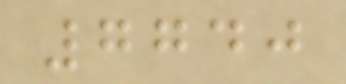7740
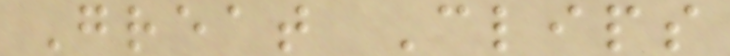Great Clips
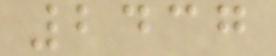2437
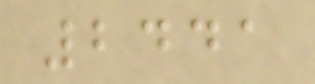2441
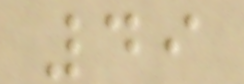49
